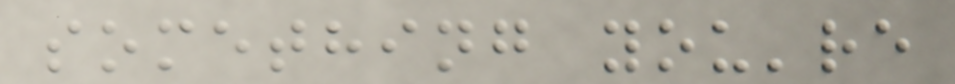something you're
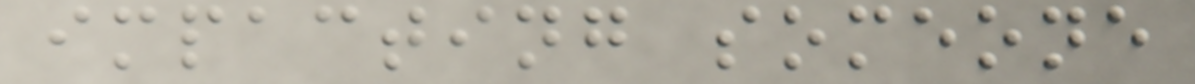impacting someone
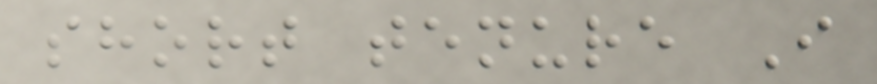short tenure I
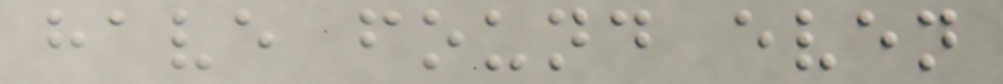have found even
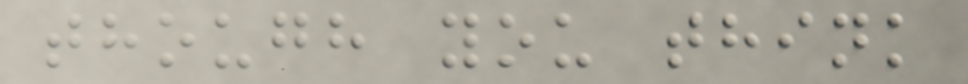though you think
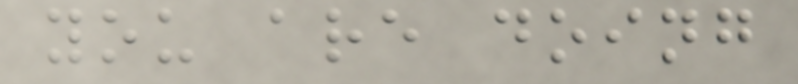you are doing
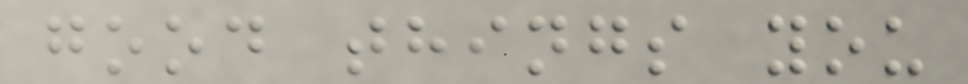good things you
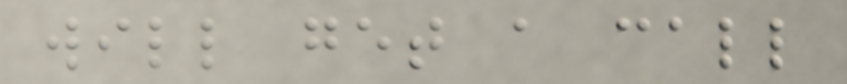will get a call
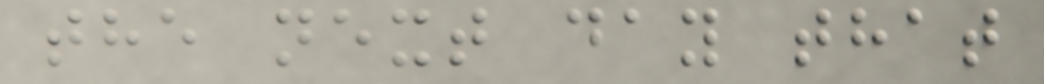the next day that
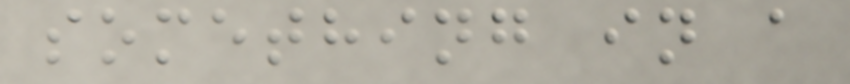something in a
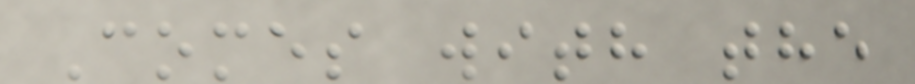Comes with the
